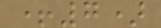+7)
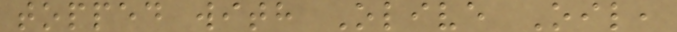topped with Olive Oil,
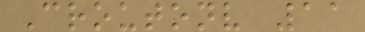Croutonv 11
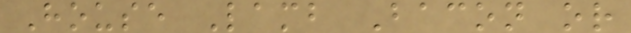House Lamb Bacon or
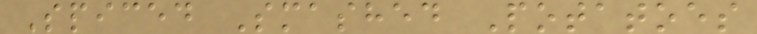Spiced Smashed Potatoes
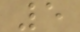5
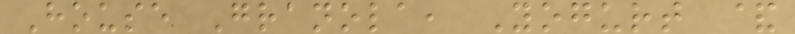House Granola, Yogurt &
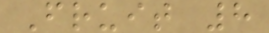Fruit 8
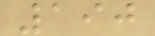190
